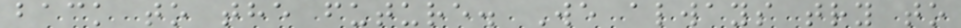back to the future. We always try to
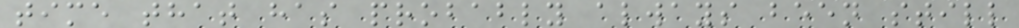time that has probably always been still
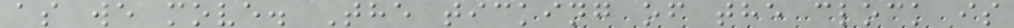as we move. The ticking of the clock is
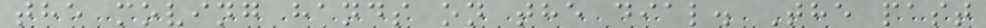the moving hands on the dial. The past
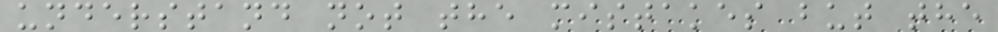understand not the mistakes but the
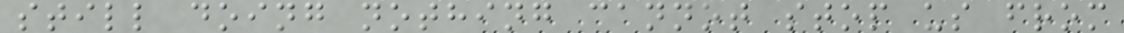still doing nothing cannot stop us from
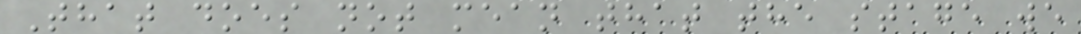That does not mean that the stage we
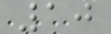10
